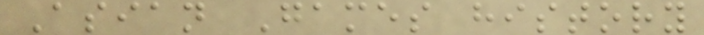Asian Games history
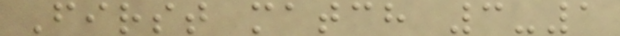First match 3-1
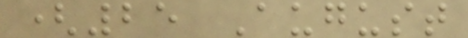(25 August
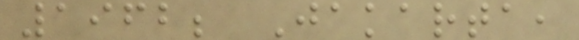1962; Jakarta,
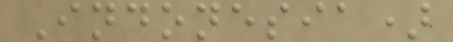Indonesia)
